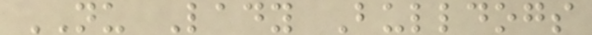NU Lady Bulldogs
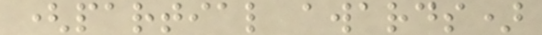(partial awards)
